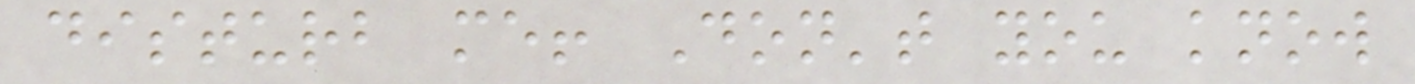disturb me! Don't you know
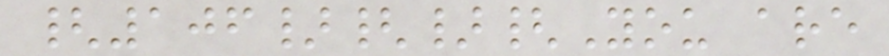{106}{}{You are
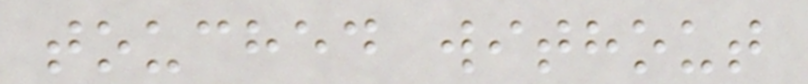touched without
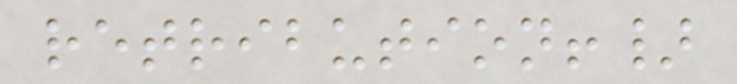retribution!}
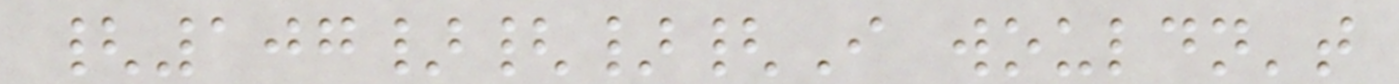{107}{}{I wouldn't
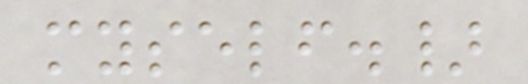myself.}
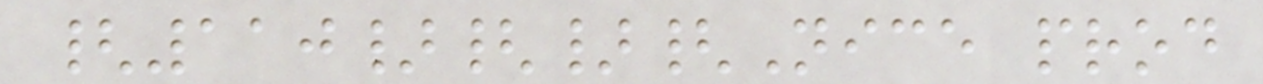{110}{}{Nice prod
